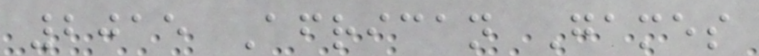2015 African Games
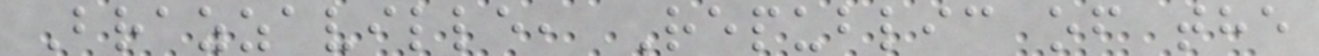Brazzaville, Republic of the
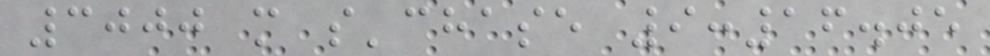3000 m s'chase 9:16.05
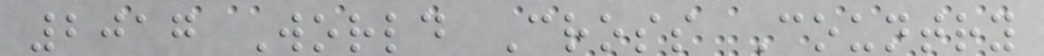2017 World Cross Country
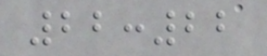22:22
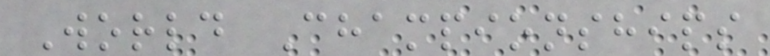World Championships
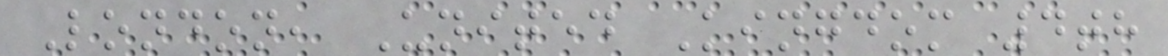London, United Kingdom 4th
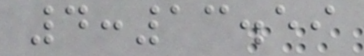4:13.59
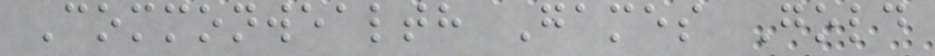Commonwealth Games Gold
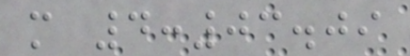m 4:03.09
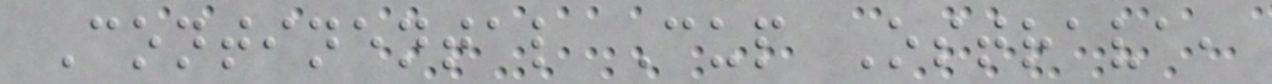Continental Cup Ostrava,
